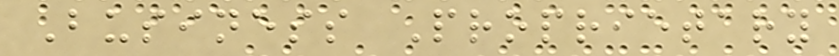Business Proprietary
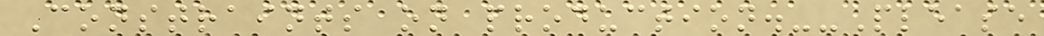Constraints on production.--Please
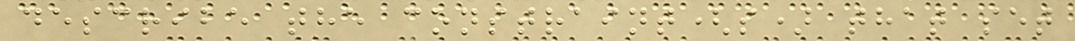describe the constraint(s) that set
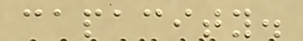capacity.
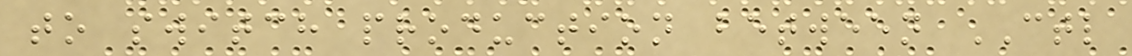to switch production between CTL
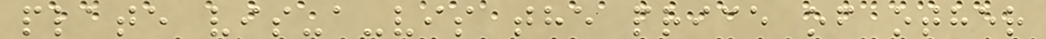plate vis-a-vis the price of other
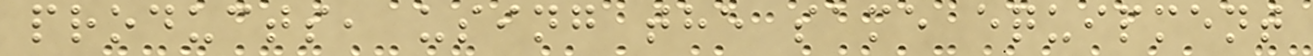products, using the same equipment
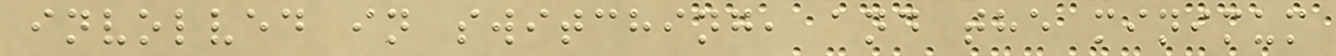involved in switching, and the minimum
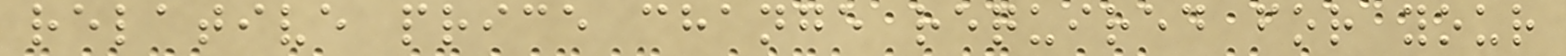relative price change required for your
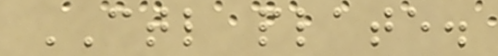CTL plate.
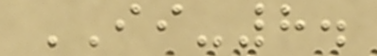II-8.
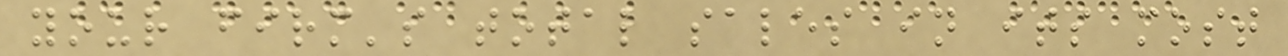your firm's total sales in its most
